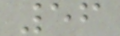56
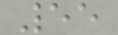55
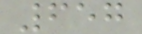657
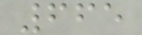665
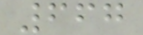667
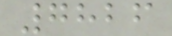7826
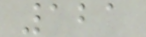121
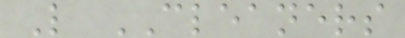L CLEANERS
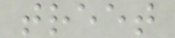treet
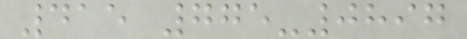415 775-0897
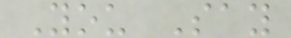You Say
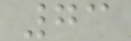73
